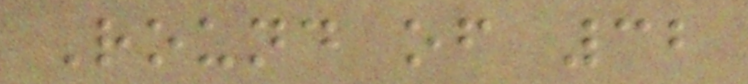Round of 32
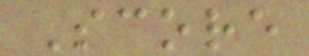Score
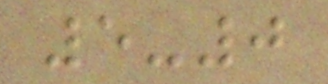5-0
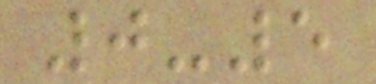0-5
